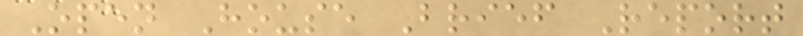Open House Brief Report
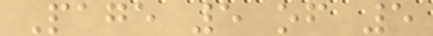Page 5 of 5
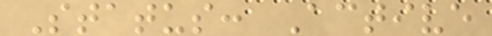Status: Active
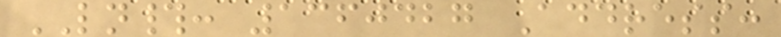LN#: 1360427 Address:
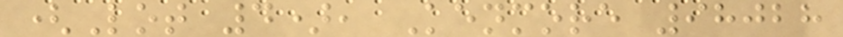(Lot 4), Kenmore 98028
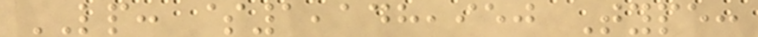LP: $1,148,950 Type:
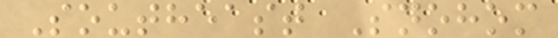Southeast Snohom
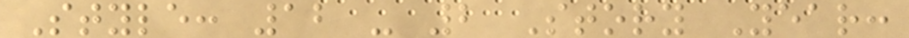Style: 12 - 2 Story Year:
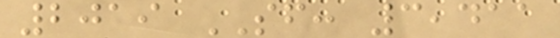2019 SF: 3,411
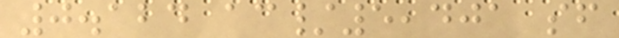0.124 ac/5,401 sf
